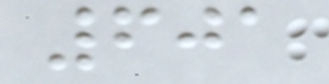601
